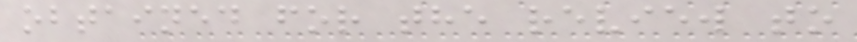obtained for the review to
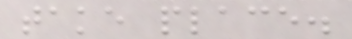take place.
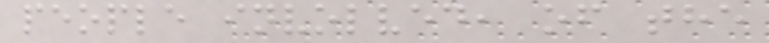people involved, of the
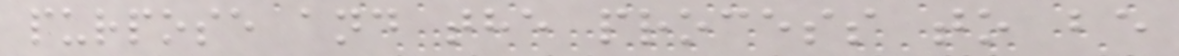purpose and the process to be
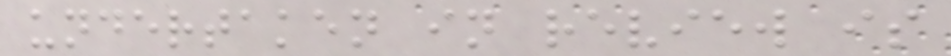undertaken in review is
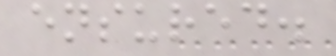ensured.
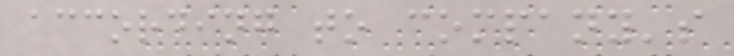according to company's
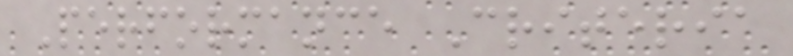Performance Criteria
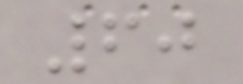60
